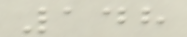148
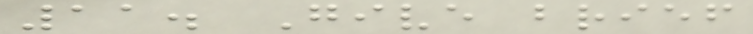11. Give brief
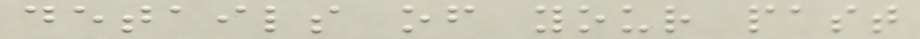details of your past
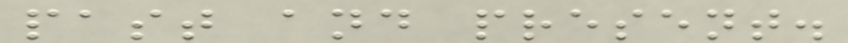past and present.
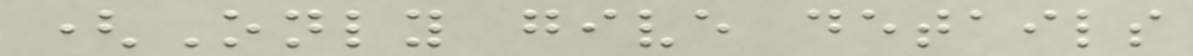(Only give details
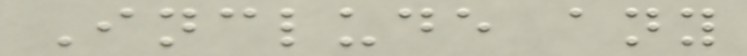Include any
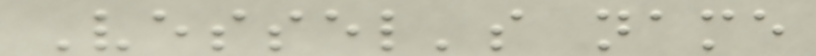Vessel's name
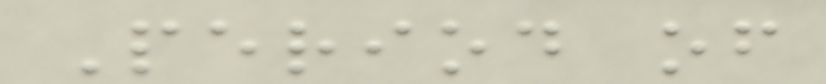Period of
